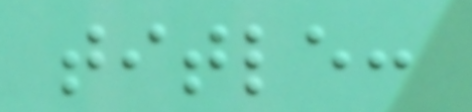title:
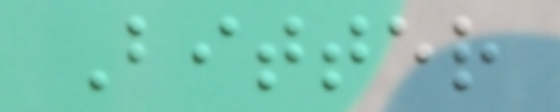Bitter
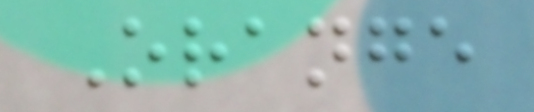Orange
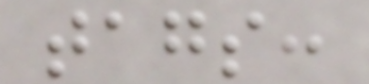tags:
